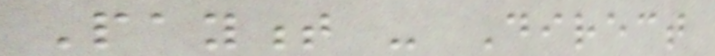Payment - Direct
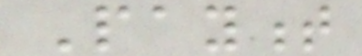Payment
